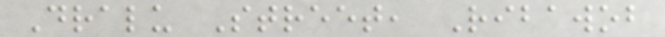Dralu Street, Ribawob
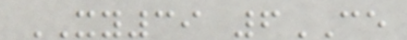XY39 6CE
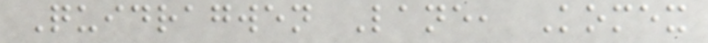Quidragwen Lane, Komex
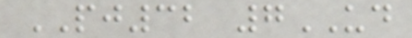PJ32 7UD
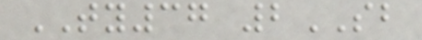TY37 2SB
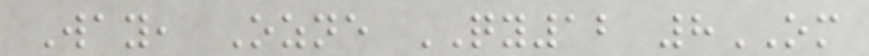Way, Ozne QY12 8OM
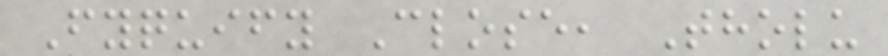Fyquify Close, Tholu
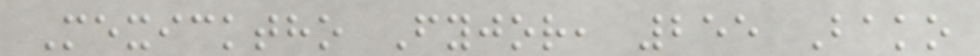Mexicktho Fyjor, 255 Bako
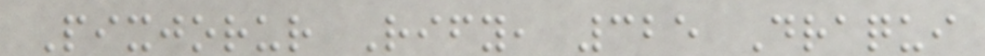Pixjorur Rify, 325 Draqui
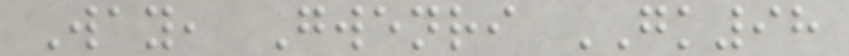Way, Gwenri GK98
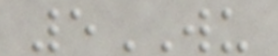5WU
